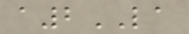a2LA
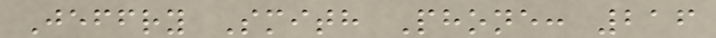Jeffry Smith Phone: 216
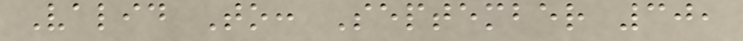Valid To: September 30,
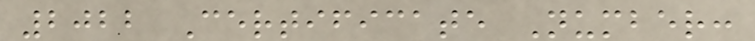2022 Certificate Number:
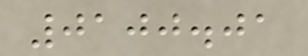0100.01
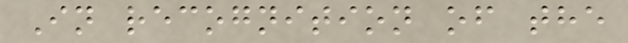In recognition of the
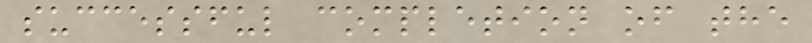successful completion of the
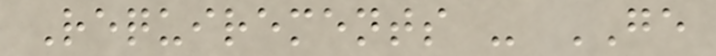Requirements - GE
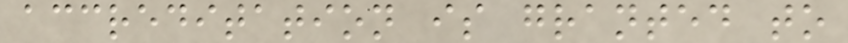accreditation is granted to
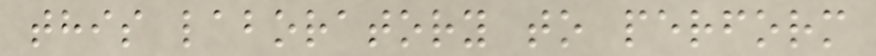this laboratory to perform
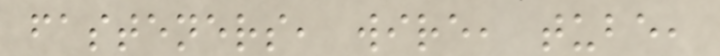fasteners, wire, tube,
